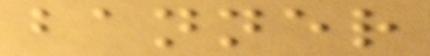banner
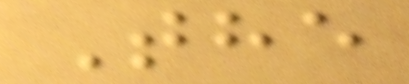The
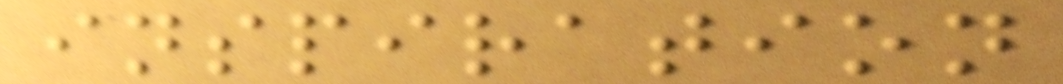inspiration
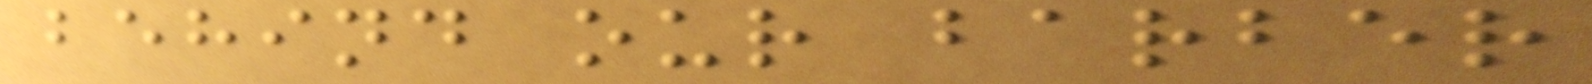behind our barber
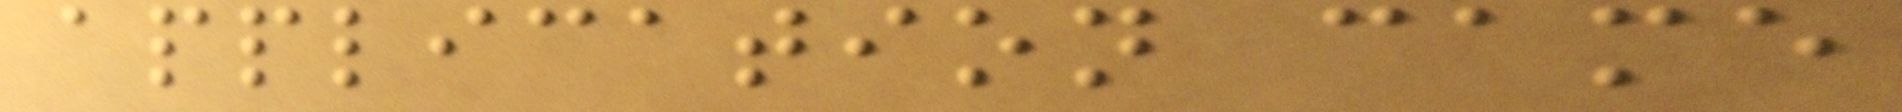application came
